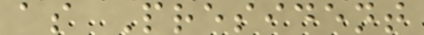as President
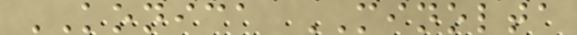KONICA MINOLTA
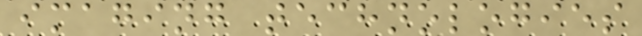imaging technologies
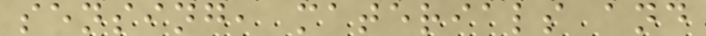sensing, materials and
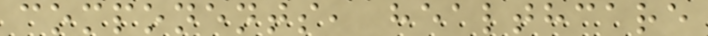components, healthcare
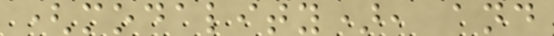(modality), and
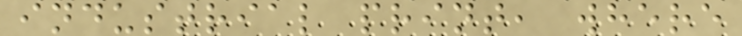industrial print, where
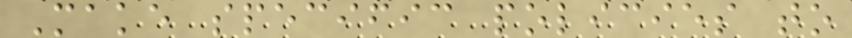Make specific policies to
